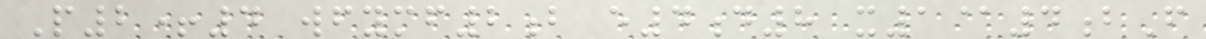P2+4 wfymf2b e4d8 x1@4bF
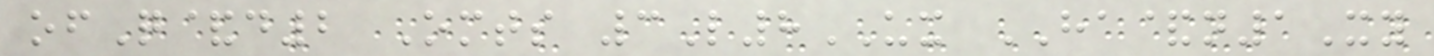ofQ&d2 Omts 3L8UX HA&n1Xy
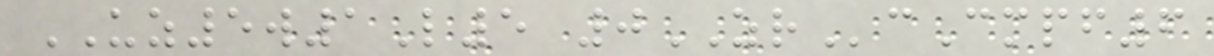UZ5w1L5 0ZRcCmpf6
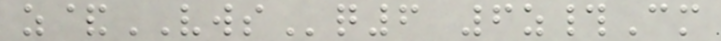z&VWSq6 6z#Cm
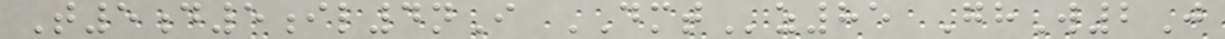T5d5il4nI DMTz85 GhW2J
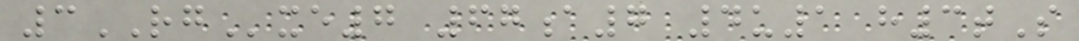3RGxe7 67a7 4u1 h3tS
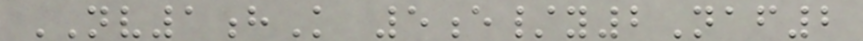NV1hK 5e/y2Naf2
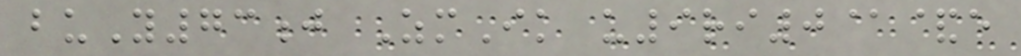buY73j ZmIk u9ri0@&e
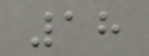18
